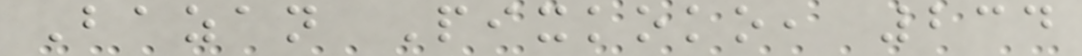Bazan Pixkoko, 234
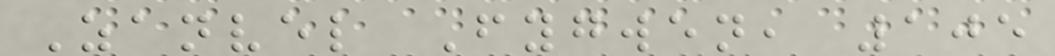Zanvel Fygwen, 105
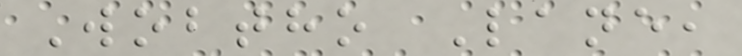Wobtho Lane,
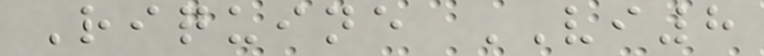Riquine VI8
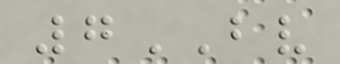7BV
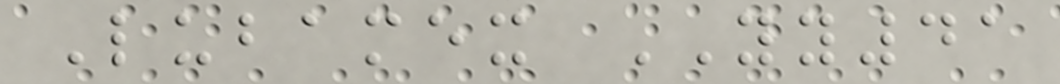Lubamex YY41
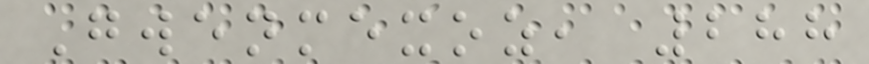Gwenmexoz, 288
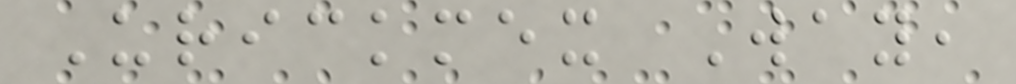Urickmex Way,
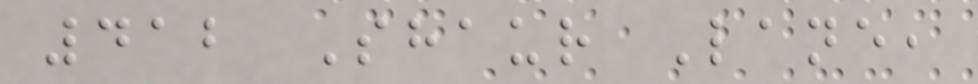412 Shaur Lane,
